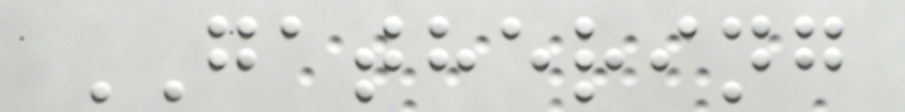GATHERING
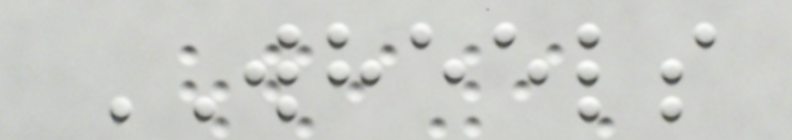WHEELS
